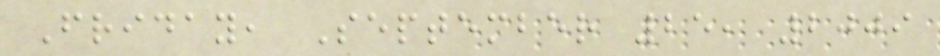Friday, September 25, 2009
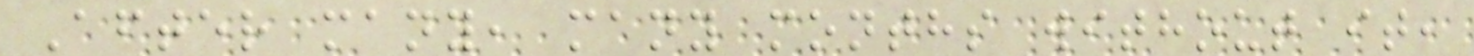After many, many months without it,
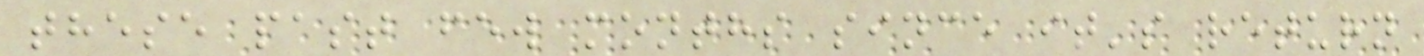these past few months since it's return
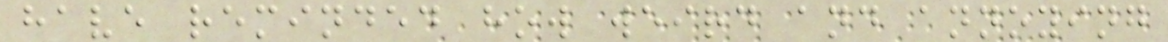have reminded how weird and annoying
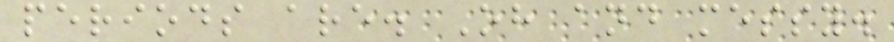periods are. Oh and messy.
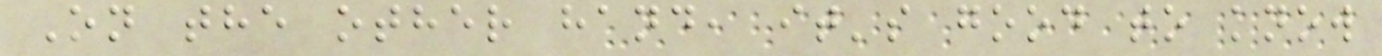On the other hand, it's good to know
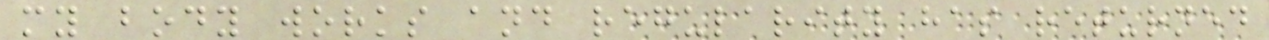my body works and regularity has returned
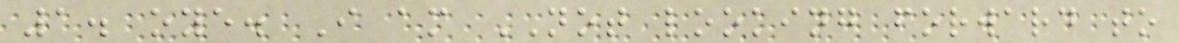1. oye. I am NOT looking forward to
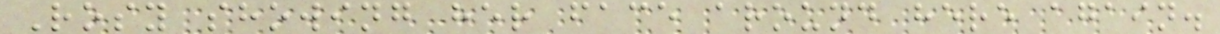Rosy showing her face around here again.
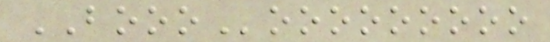BOOOooooooooo
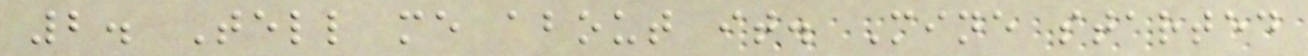2. Tell me about it. Mine started
